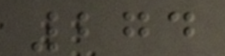274
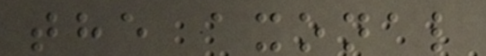the axonal
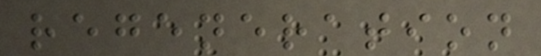regeneration
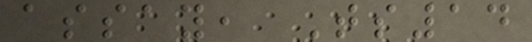assay, Ts14
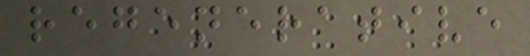regenerative
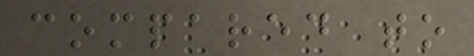compared to
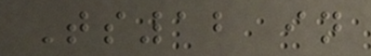Ts12 in
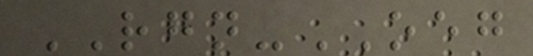RGN-OEG
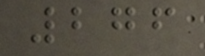276
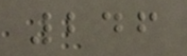246
